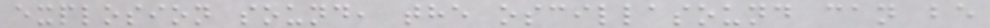explosion sound, the oscillasound can be
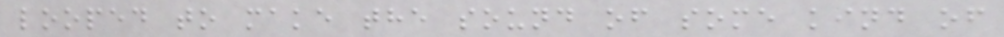looped to make the sound of some kind of
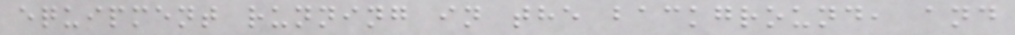equipment running in the background, and
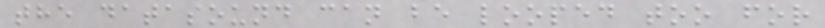the datasound can be looped too for
